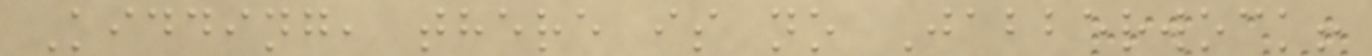Kidding, there is no Jabberwock!
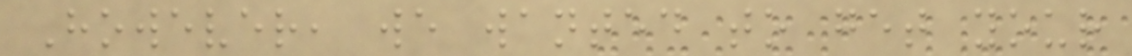However, we wanted to get your
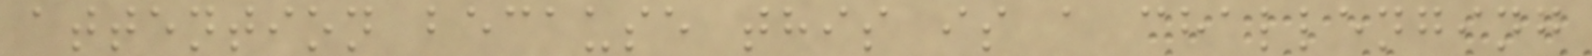attention because this is a challenging
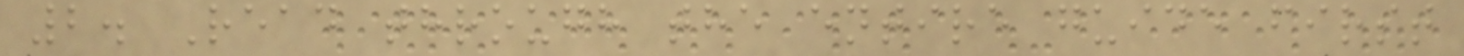2. Read through the entire guide first
